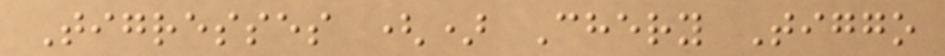Tigresses () Chery Tiggo
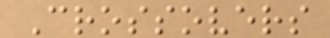Crossovers
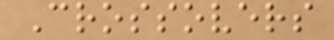Crossovers
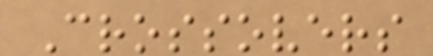Crossovers
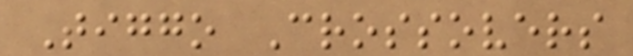Tiggo Crossovers
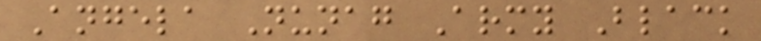Angela Nunag Army Black
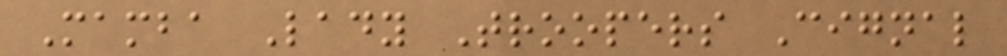Mamba Lady Troopers Cignal
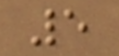5
